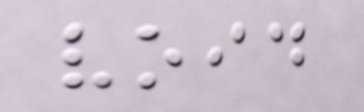void
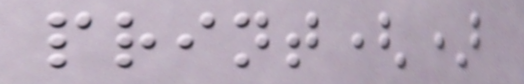print()
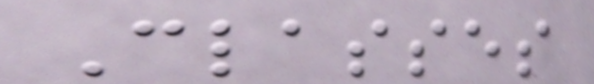Classes
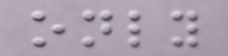only
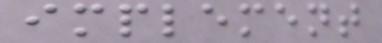implement
